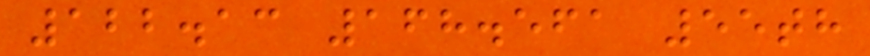122.13 168.561 55th
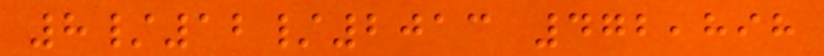8/12/2013 472,898
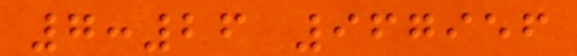7:26 967956
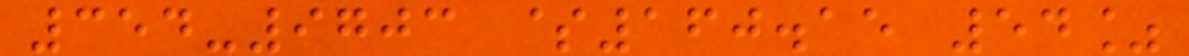354-9703 $160.15 54%
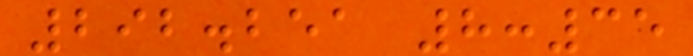292.251 8:35
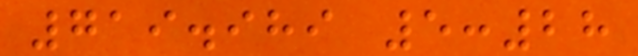719.989 5:28
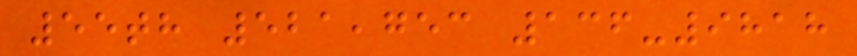55th 521,753 136-9818
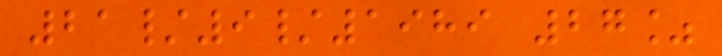21/9/1989 27%
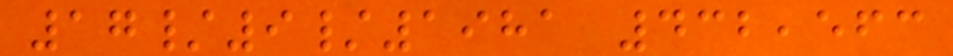17/9/1981 432,563
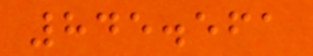845.561
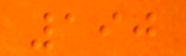190
